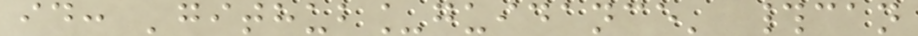id: 'github_guidance' #can
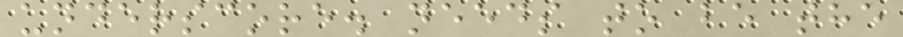underscore. needs to be the
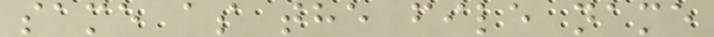same as the file name
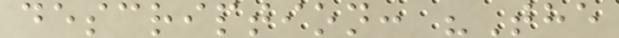description: "The
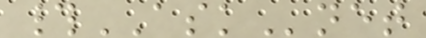#ASKnet
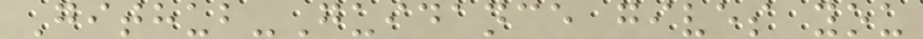Github-Guidance gives you
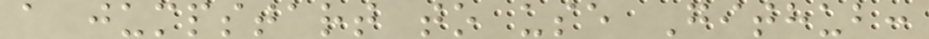a jumpstart to use Github:
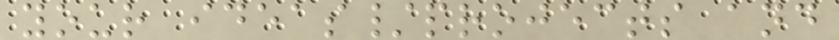your ideas/projects and
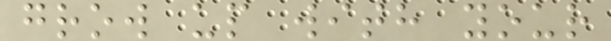grow up with your
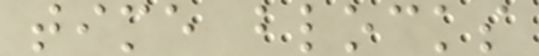time blocks
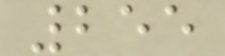255
